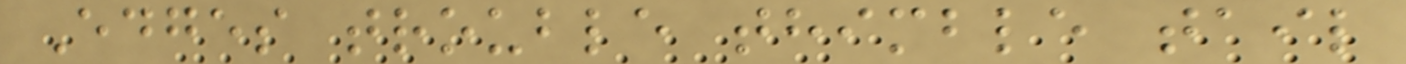Edges trouble thimble tail
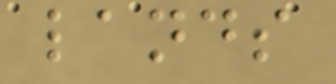lands
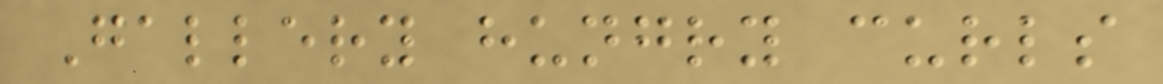Gallery hungry curls
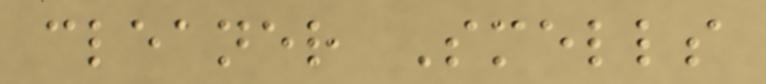cleaner Smells
